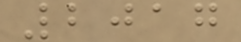2017
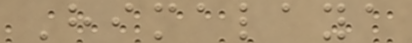Himalaya
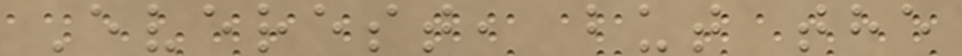Everest, but the
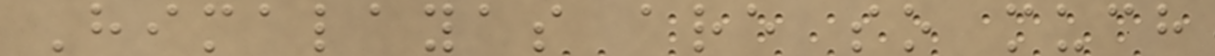Himalayas are so much
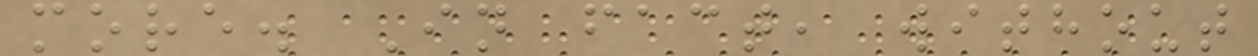more. In fact, without
